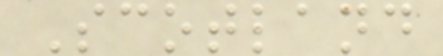Scotland
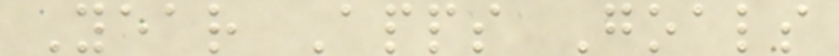Year Apps Goals
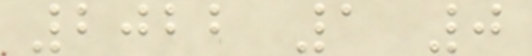2022 1 0
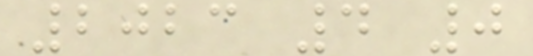2023 4 0
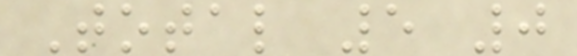Total 5 0
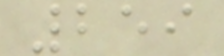259
